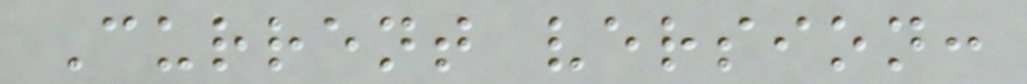Current version:
